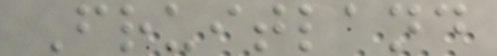Fruitland
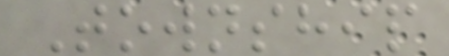Township
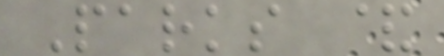Parks &
